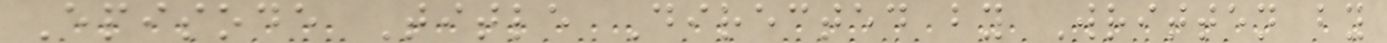Episode Title Directed by Written by
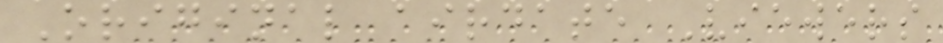Original airdate Viewers
